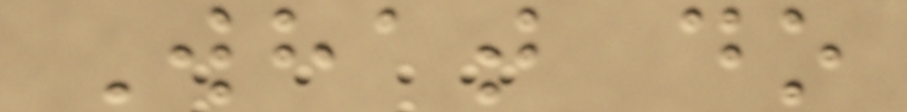What do
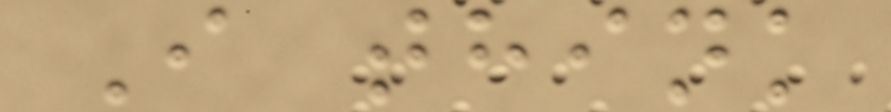I think
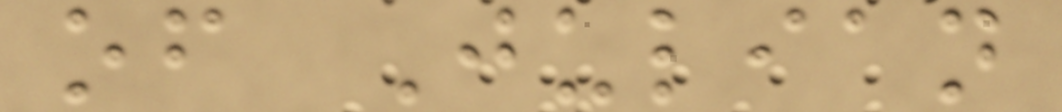of Julian
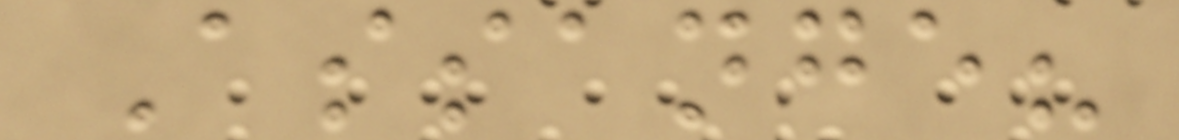Assange?
